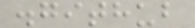.github
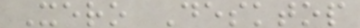Xero Desktop
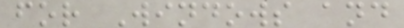for Windows and
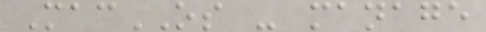MacOS - manage
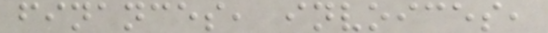finances, invoices,
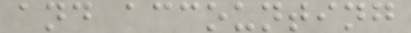and accounting
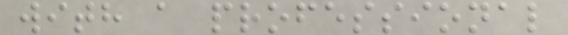with a professional
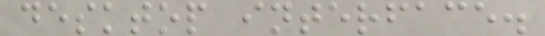desktop interface.
